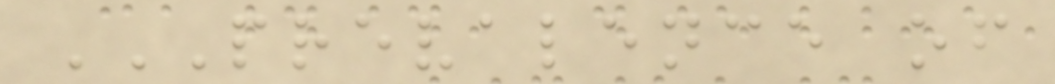PREVALENCE OF
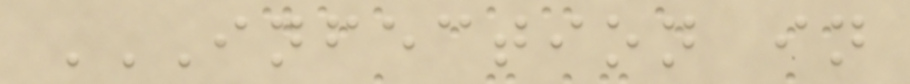INFECTION IN
